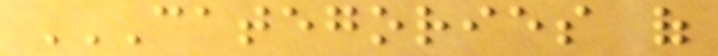CATEGORIES OF
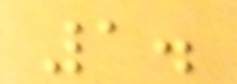1.
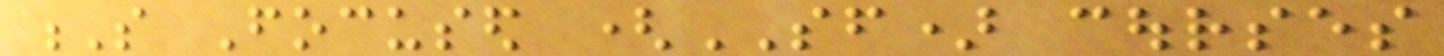S Focused (SF) courses
